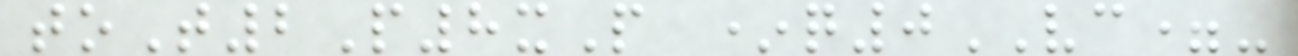toT2P8xP *q0VC=-
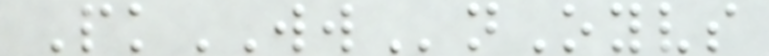PkWWnOyvs
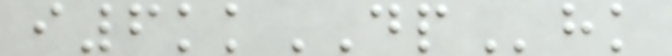i6kkDPhk
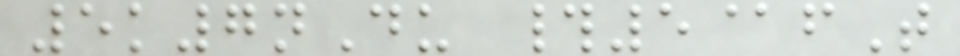5k7nDu #5@fT
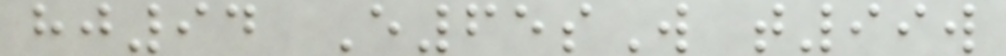hj94 E65sW t99w
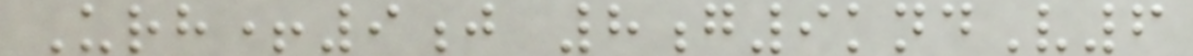Urh+9j 8g9kndV6
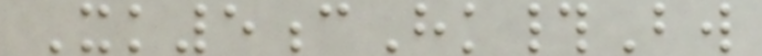Xk5cHk#Bw
